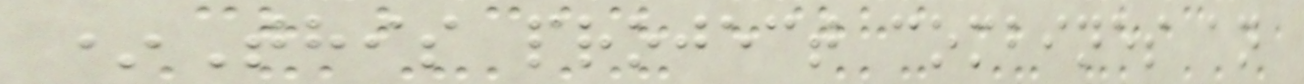*This project combines an
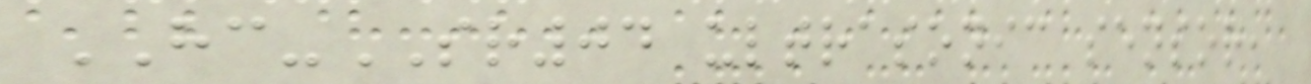HC-SR04 ultrasonic sensor,
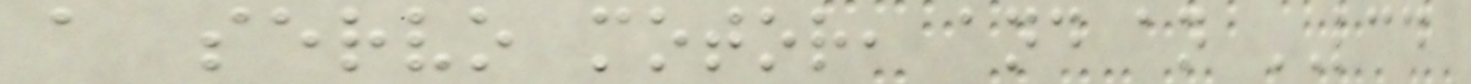a servo motor, and an LCD
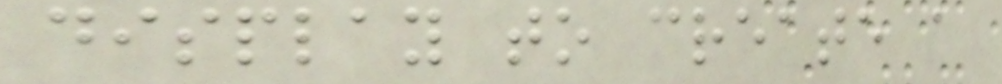display to create a
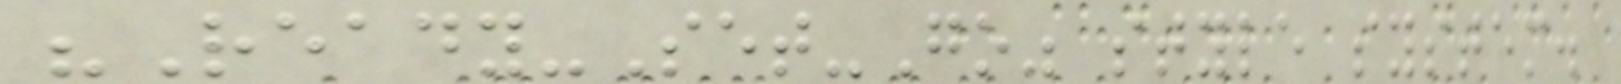"Ready-Set-Go" style system.
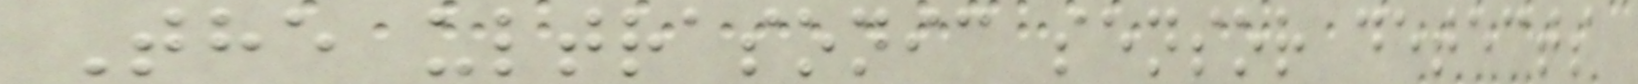The ultrasonic sensor detects
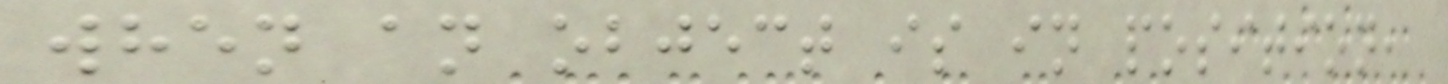when an object is in position,
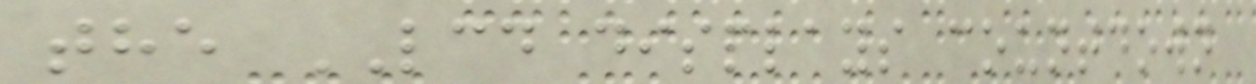the LCD displays countdown
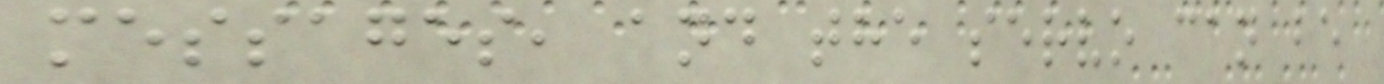messages, and the servo can be
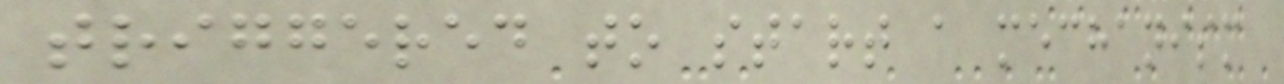triggered to start a mechanism
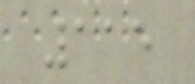115
